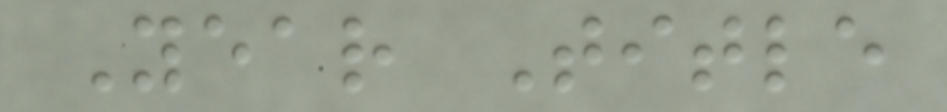Year Title
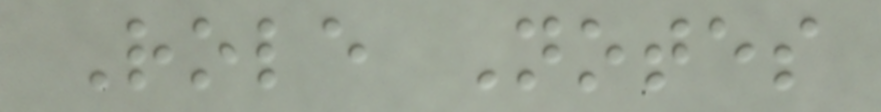Role Notes
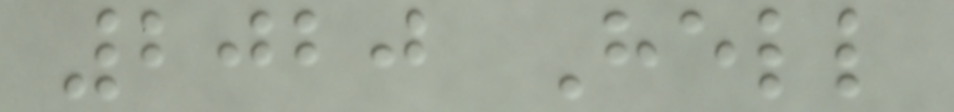2020 Hell
